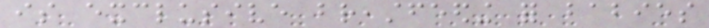is exclusive breastfeeding for babies
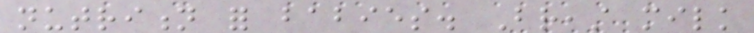nutrition for babies. Breast milk
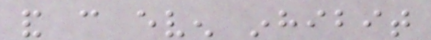and can even inhibit
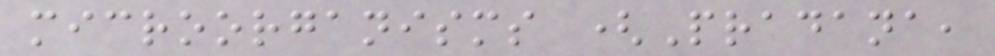microorganisms (Pradana,
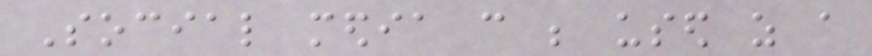Social media can be used as a
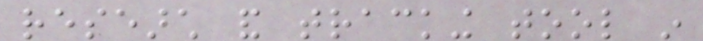research and tracking tool in
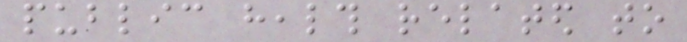public health related to
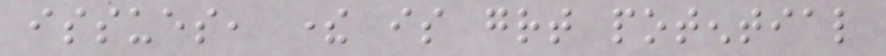issues, there is great potential
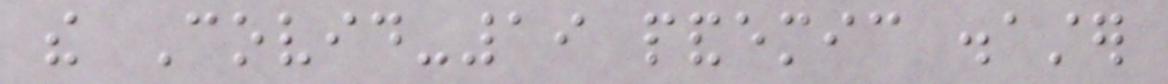the Covid-19 pandemic disaster
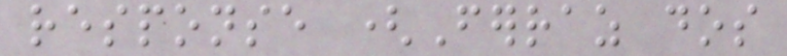response (Ferraz dos
